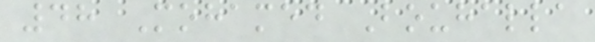48 Mohamed Bouhalla
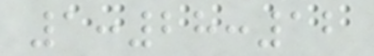1:28:12
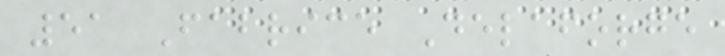51 Fabrice Delaforge
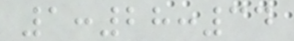1:28:34
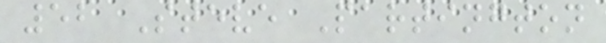52 Steve Partington
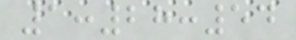1:28:54
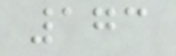173
